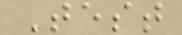Test
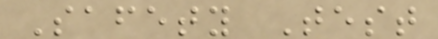Safety Test
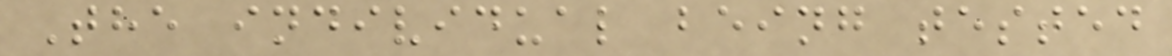The individual being tested
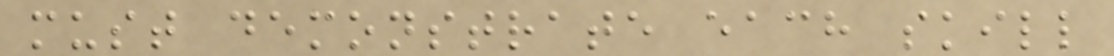must demonstrate each skill
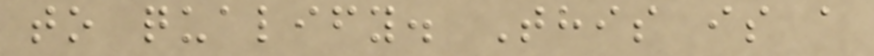to qualify. This is a
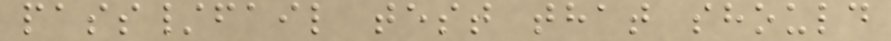pass/fail test that should
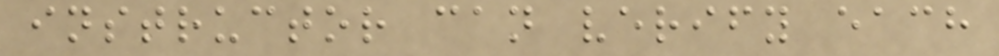instructor can verify each
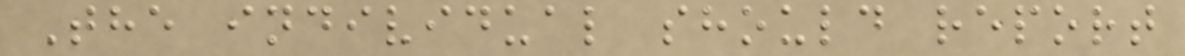The individual should report
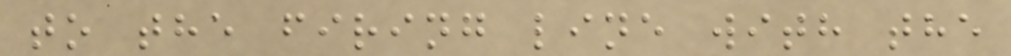to the firing line with the
